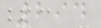294
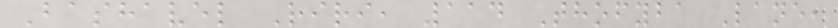Bashavel Riri, 114 Thofyba Lane,
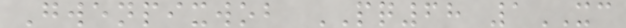Gwenpixwob PQ68 1XC
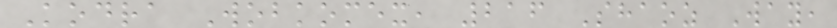Kodra Wobkomex, 216 Shaoz Way,
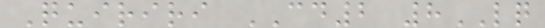Quiriri CD2 8LQ
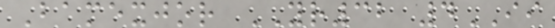Bamexjor YR32 4II
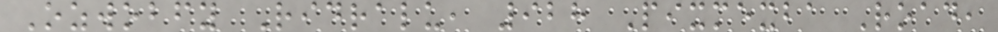Ozwobfy Ridralu, 928 Pixmexba Road,
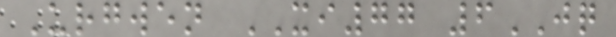Urgwen XI77 6JQ
